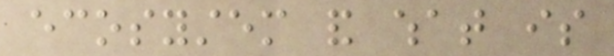ecosystem and what is
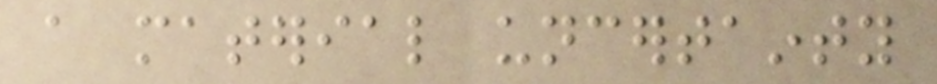a material uncertainty
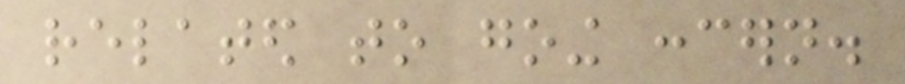related to going concern.
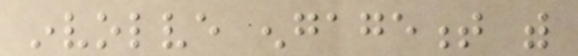involve engagement with
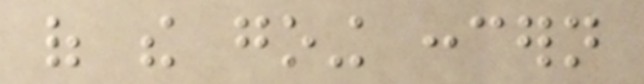of the going concern
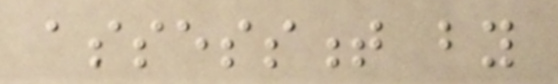assessment by
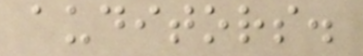auditors.
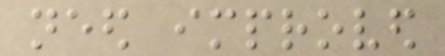need improved
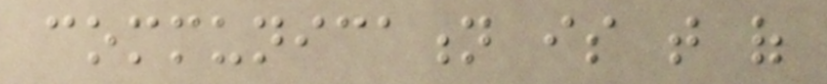communication is that of
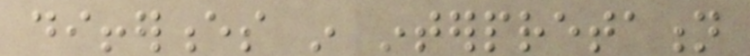differences in interpretation
